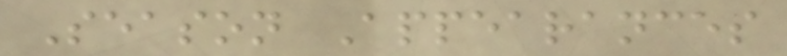Season Appearances
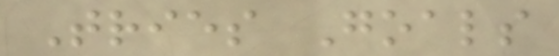Tries Goals
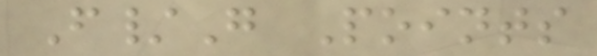F/G Points
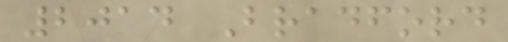2014 Bradford
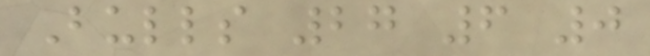Bulls 27 6 0
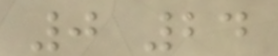0 24
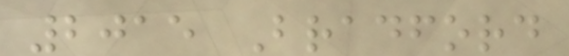2015 Bradford
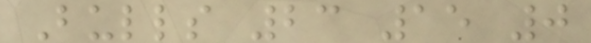Bulls 23 15 0
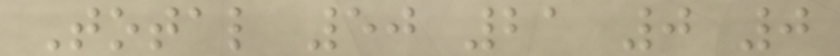Total 50 21 0 0
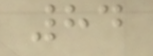84
